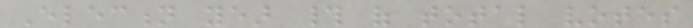Election year # of total votes
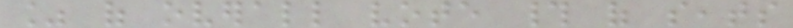% of overall vote # of seats
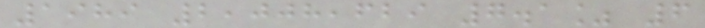1989 2,008,629 7.1% 6
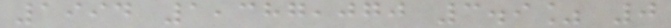1994 1,387,070 3.9% 0
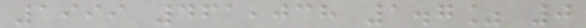1999 461,038 1.7% 0
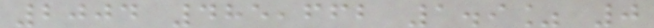2004 485,662 1.9% 0
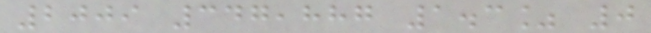2009 347,887 1.3% 0
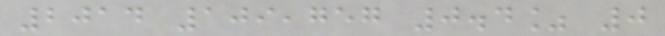2014 109,757 0.4% 0
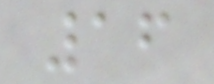16
